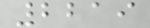2219
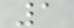1
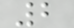2
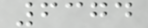6374
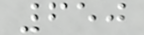650
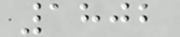1802
